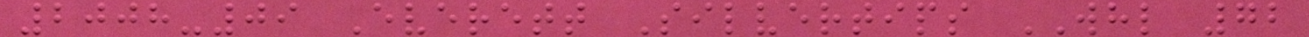2008-09 Everett Silvertips WHL 72
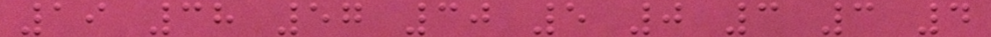19 38 57 30 5 0 3 3 4
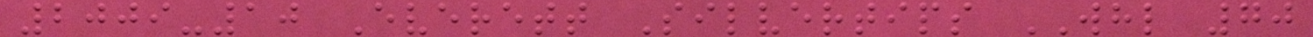2009-10 Everett Silvertips WHL 70
